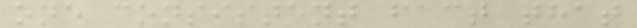one consistent fact that
